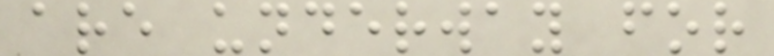are underway for
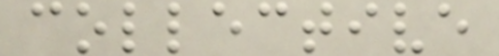collective
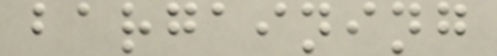bargaining
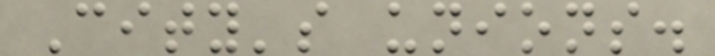City's unions.
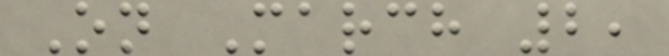On March 2,
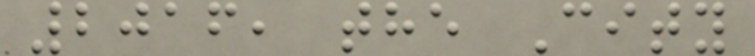2016, the City
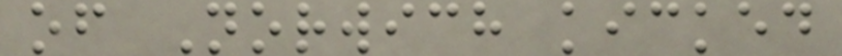of Norwich kicked
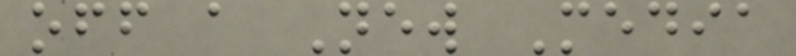off a New Media
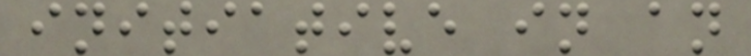initiative in an
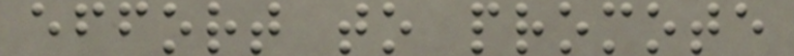effort to promote
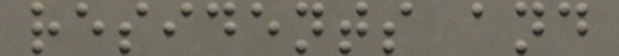residents and
